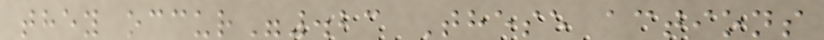they occur".23 These actions
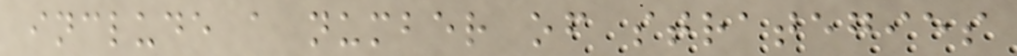include a number of strategies
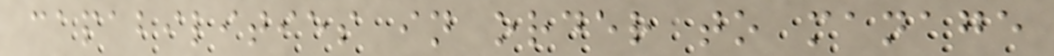capabilities in order to manage
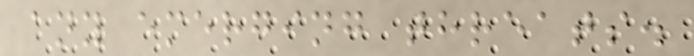any emerging threats.
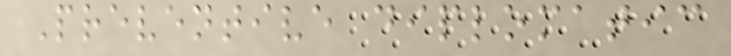Preventive diplomatic
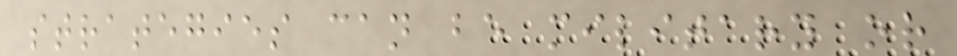strategies can be military or
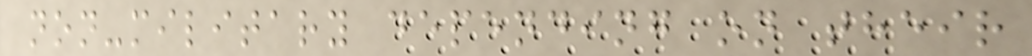non-military depending on their
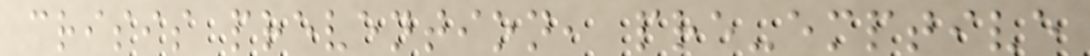crisis prevention, pre-emptive
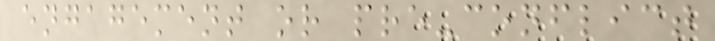engagement or pre-conflict
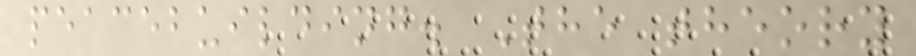peacebuilding. The theory
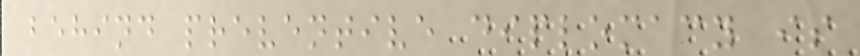behind preventive diplomacy is
